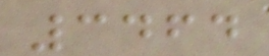3464
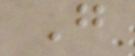G
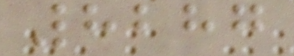8287
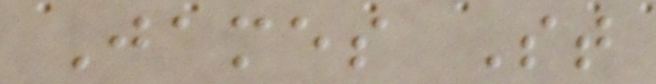James St
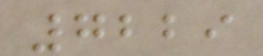7229
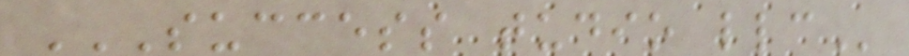SUCCESS TUDIO LLC
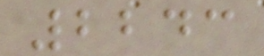2243
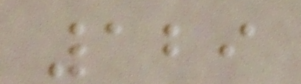129
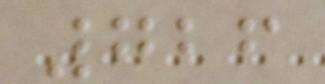726
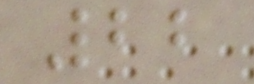22
